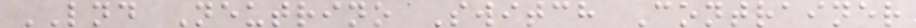LND Neutrino Switch Contrainer
